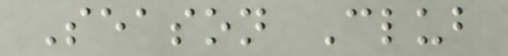Season Club
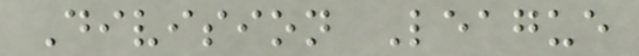Division League
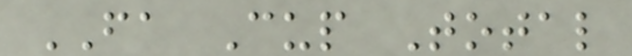FA Cup Total
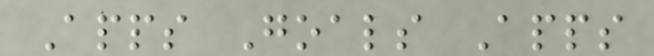Apps Goals Apps
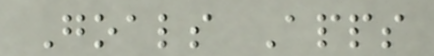Goals Apps
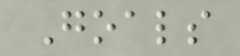Goals
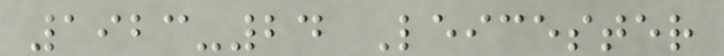1923-24 Leicester
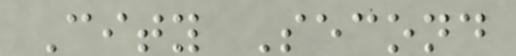City Second
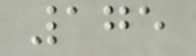175
